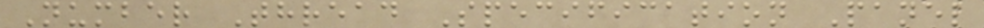Number Thread Specification Panel
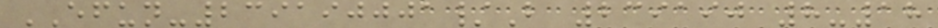EFUN-239190001/B 239190 8-18
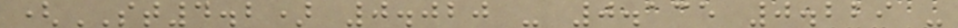(ST4.2) 0.020 - 0.135 0.229 -
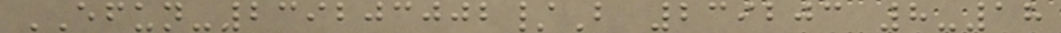EFUN-239203002/B 239203 8-18
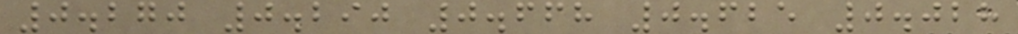0.270 0.290 0.668 0.625 0.028
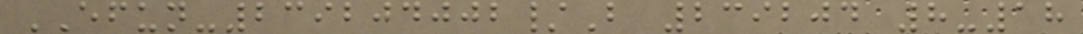EFUN-239204002/B 239204 8-18
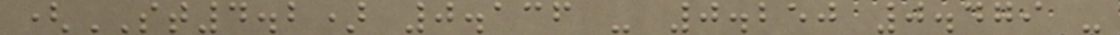(ST4.2) 0.136 - 0.250 0.479 -
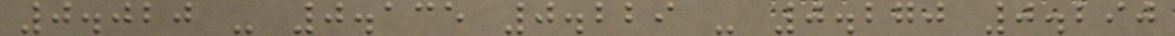0.020 - 0.135 0.229 - 0.270 0.290
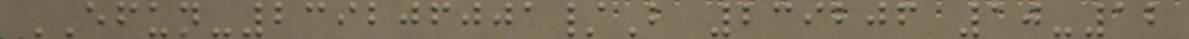EFUN-239206001/B 239206 10-12
